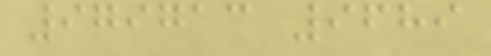979713 9689
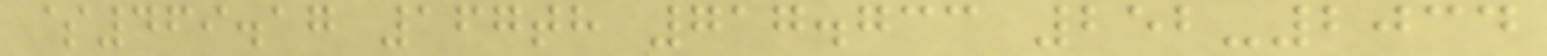$469.17 167th 717.733 252-2034
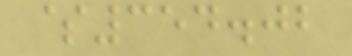$354.02
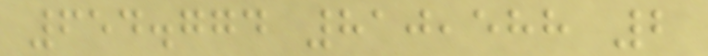654.774 810,588 2
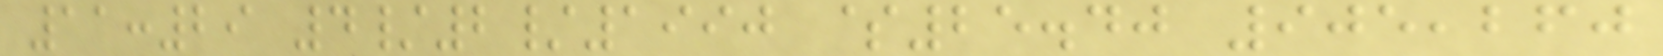11:29 4/2/1990 $25.40 905,260
